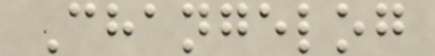Changelog
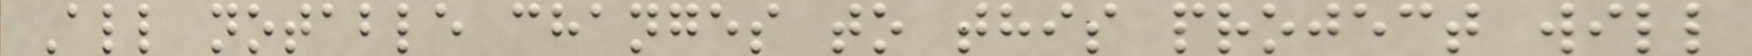All notable changes to this project will
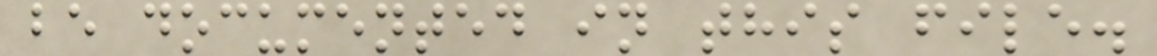be documented in this file.
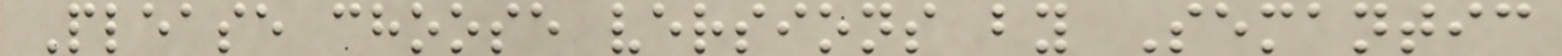Please choose versions by Semantic
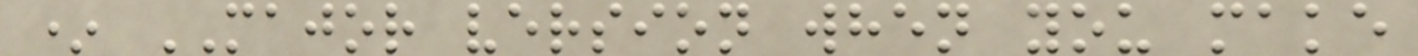* MAJOR version when you make
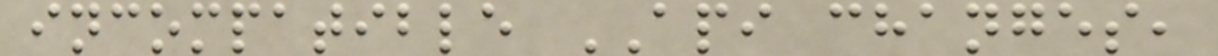incompatible API changes,
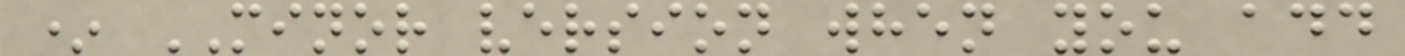* MINOR version when you add
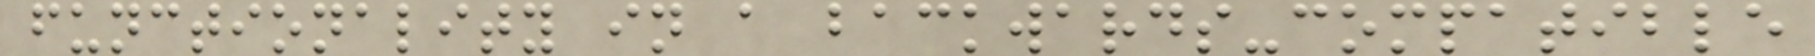functionality in a backwards-compatible
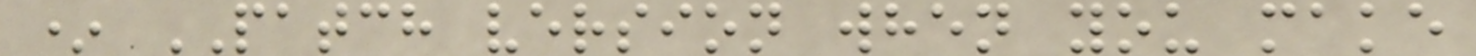* PATCH version when you make
